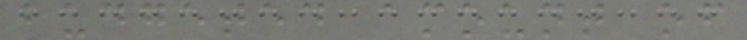budgeted amount of
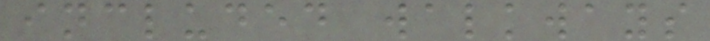included walkways
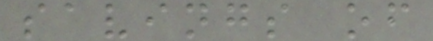savings of
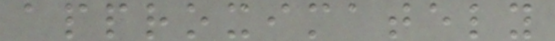approximately
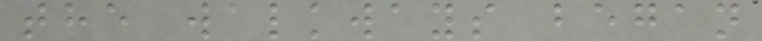the walkways began
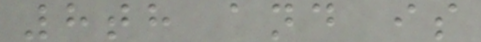8th and is
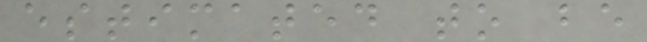estimated to be
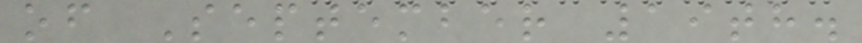of September 19th.
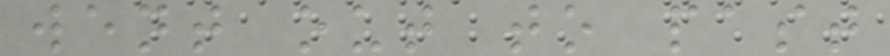went out to past
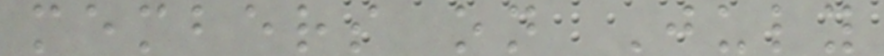members on July
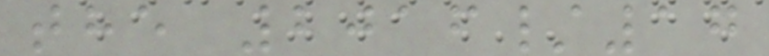the 2016/17
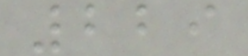229
